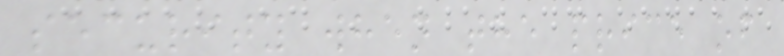security when the price of
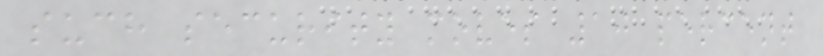such security moves 10 percent
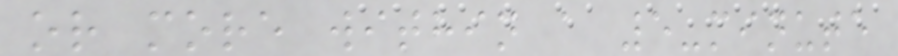or more within a 5-minute
